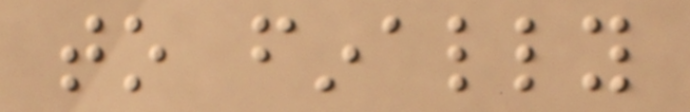to finally
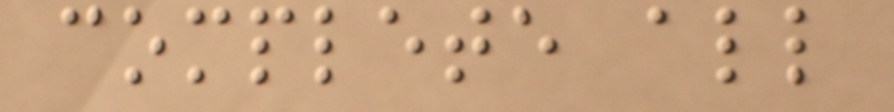complete all
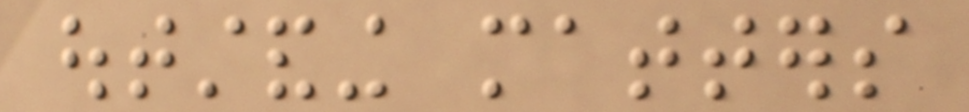outstanding matters
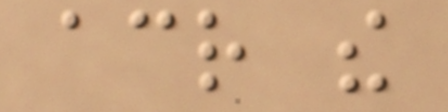across the
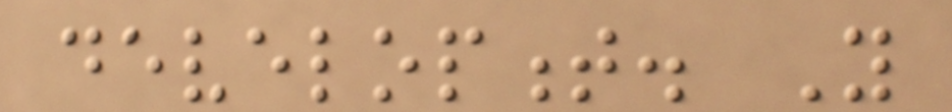development. You
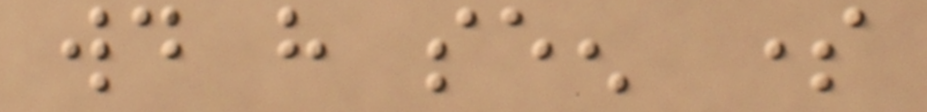would have seen some
